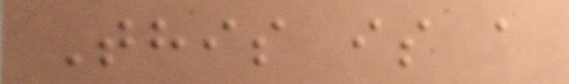This is a
